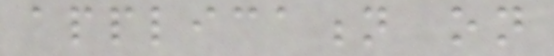application on
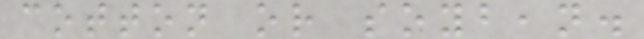cotton or soybean.
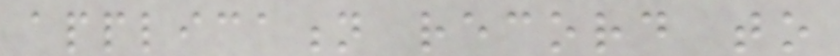application record to
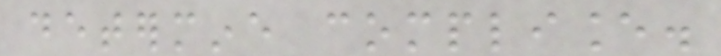determine compliance.
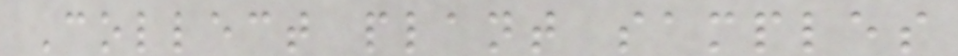Collect plant samples
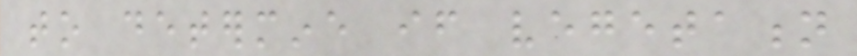to determine if vegetation
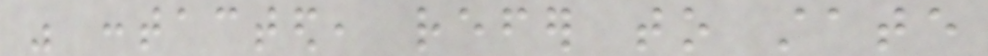was contacted, refer to state
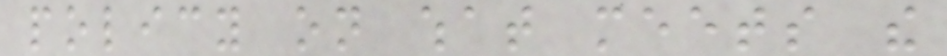policy on what meets the
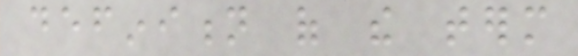definition of the term
